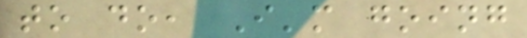to do, I'm going
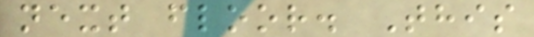next floor. This
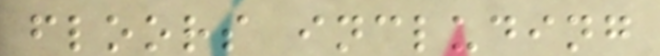floors including
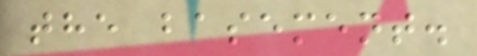the basement.
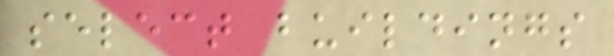select buildings
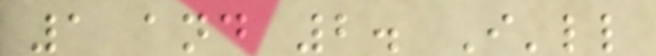1 and 2. I'll
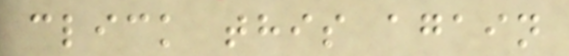click this again
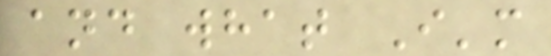and what I'm
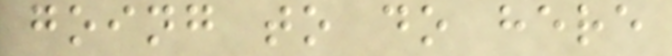going to do here
